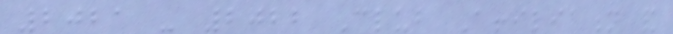2021 - 2022 Club Affiliation and
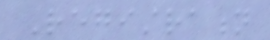Registration
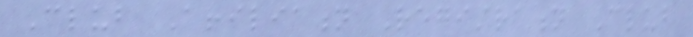Club Affiliation Registration Club
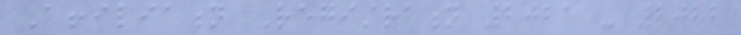Affiliation Registration 2021 - 2022
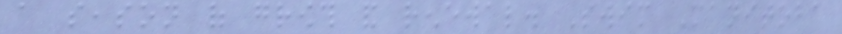a season of growth and renewal. Swim Manitoba
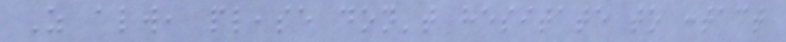As always, please don't hesitate to contact
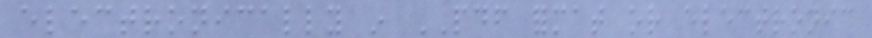electronically in PDF format or electronic
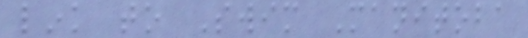link to Swim Manitoba
